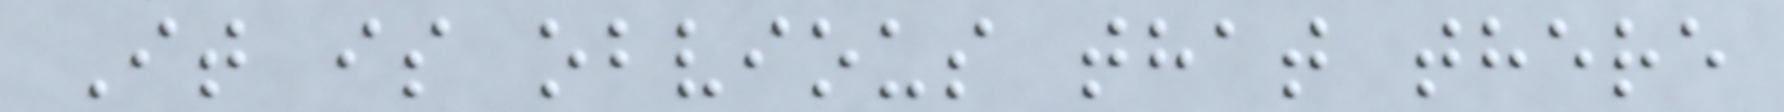It is obvious that there
